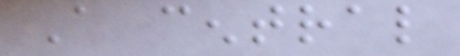A central
